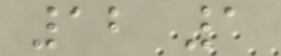12 1
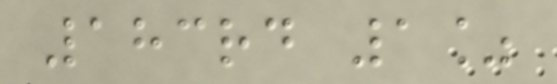183rd 1%
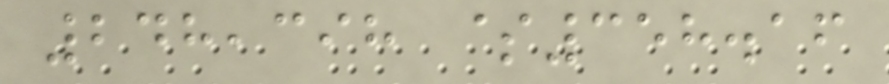248,398 $358.16
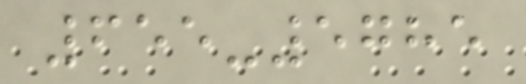655-5785
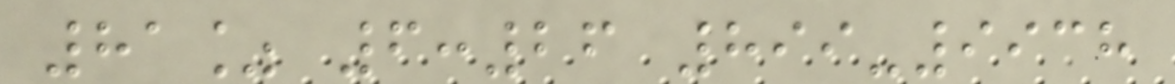81% 6:26 899-9938
